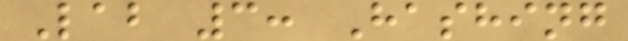Lab 3: Hashing
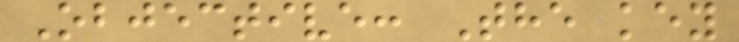Objective: The key
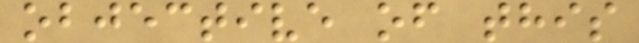objective of this
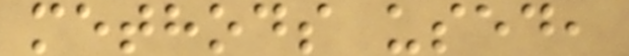methods used,
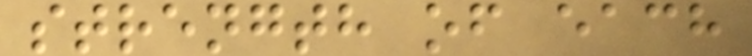strength of each
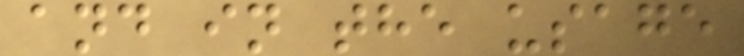and in the usage
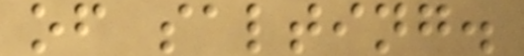of salting.
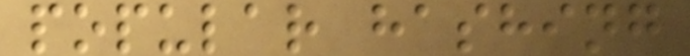popular hashing
